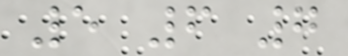5 6 7
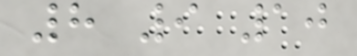8 9 10
